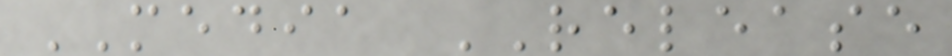MEDIA RELEASE
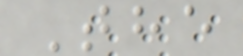The
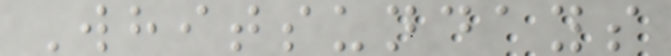Whitsundays
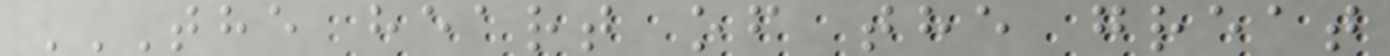THE HEART OF THE GREAT
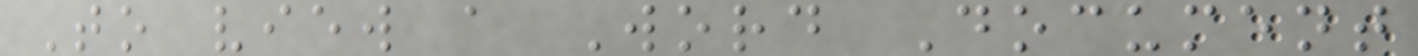To view a Word Document
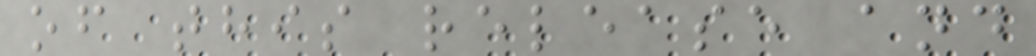of this release and
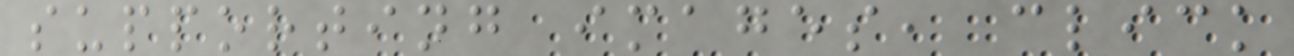supporting images, click
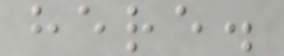here.
